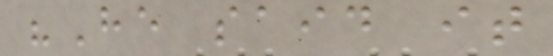"He said it
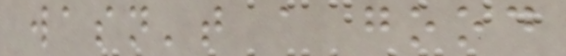wasn't a good
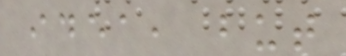idea, but
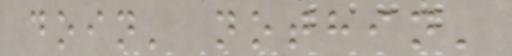doin' nothin'
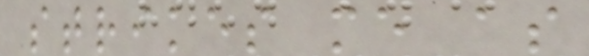strikes me as
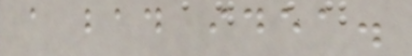a bad idea.
